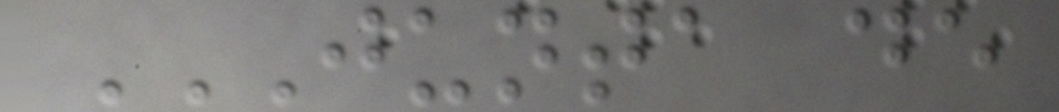JUNTA DE
